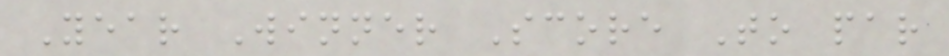Year Winner Score To par
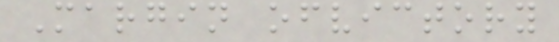Margin ofvictory
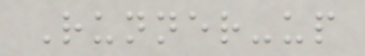Runner-up
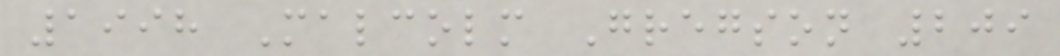1998 Malcolm Gregson 209
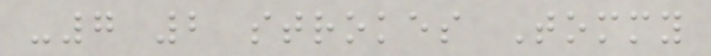-7 2 strokes Tommy
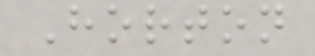Horton
